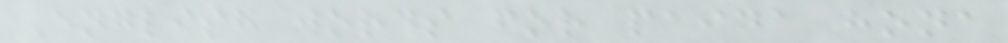English words for paida hona
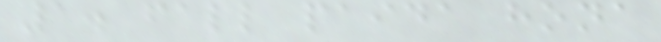1. fall paida hona
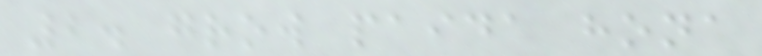2. grow paida hona
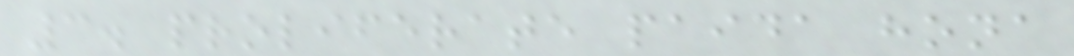3. proliferate paida hona
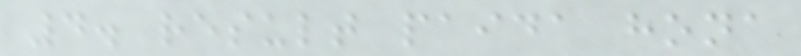4. result paida hona
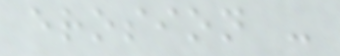erosion -
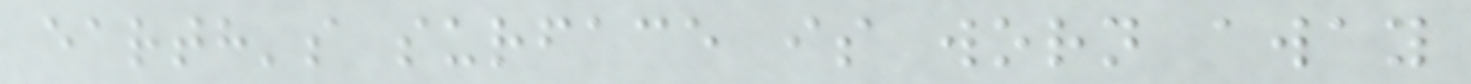earth's surface is worn away
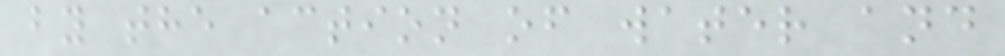by the action of water and
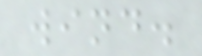wind.
